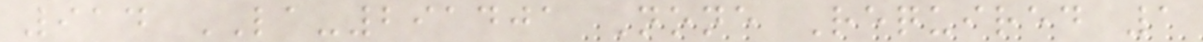914 LA-291401 None Required 1
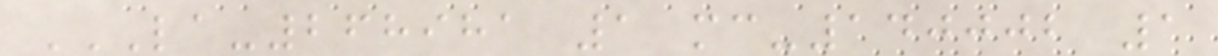LA-268981 1 MC-140002 1
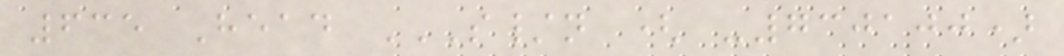635 Head S/N ( -730100)
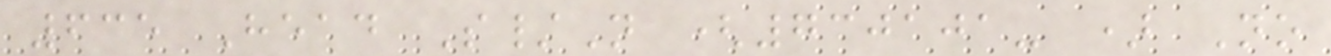635 Head S/N (730101- ) No
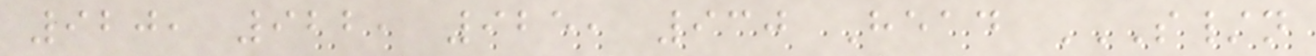920, 922, 925, 930 Head S/N
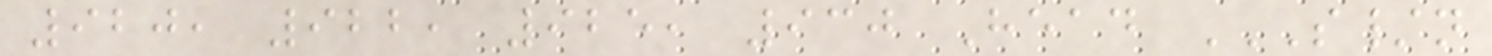920, 922, 925, 930 Head S/N
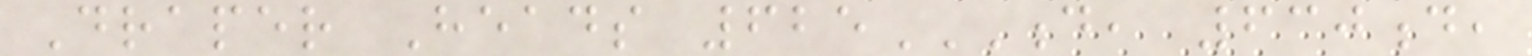Draper Heads 625D, 630D,
